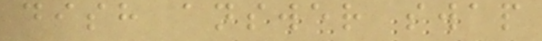dish answer swap
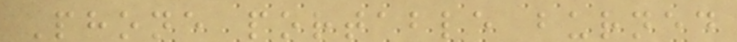Phone portable burned
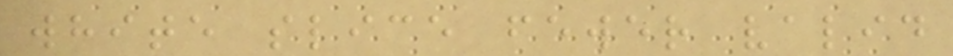white slice fewer valid
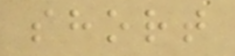short
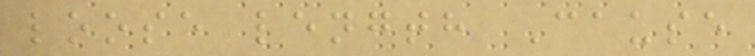loose length Cause
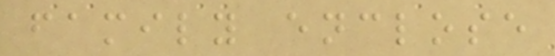family enclose
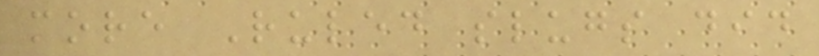more Ruled slugs did
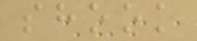shook
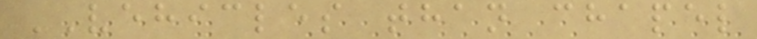VEHICLES than chapel
